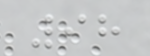98
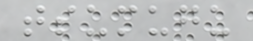tsumugu
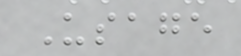Usage
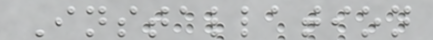Installation
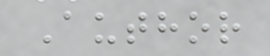Author
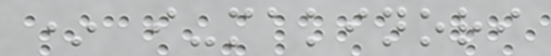* i-makinori
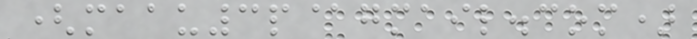(maau3p@gmail.com)
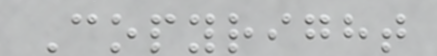Copyright
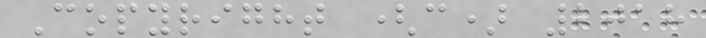Copyright (c) 2018
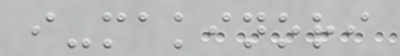i-makinori
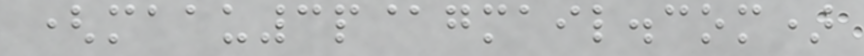(maau3p@gmail.com)
